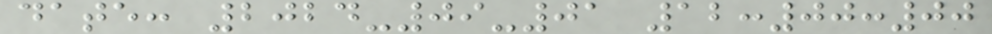date: 2024-09-01 12:00:00
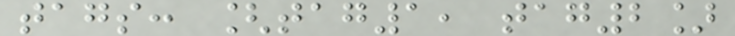tags: [tag1, tag2]
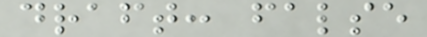draft: false
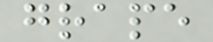grape
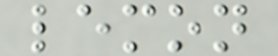lemon
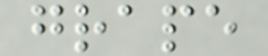grape
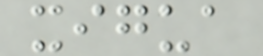xigua
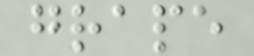grape
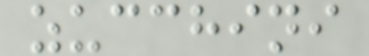zucchini
